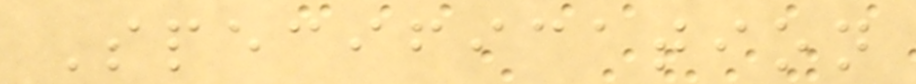Specification
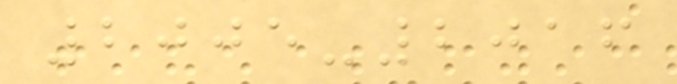2005-2016
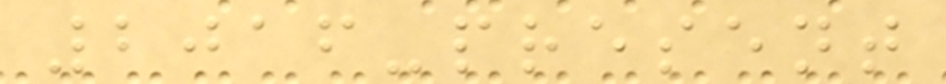2016-present
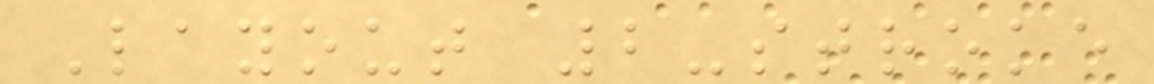Layout 2-stroke
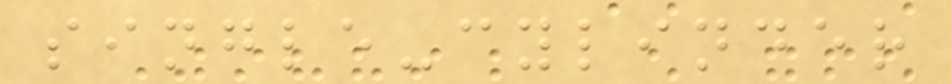single-cylinder
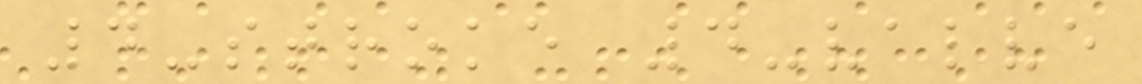4-stroke 4-valve
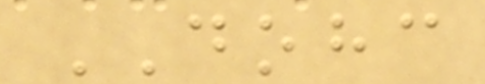DOHC
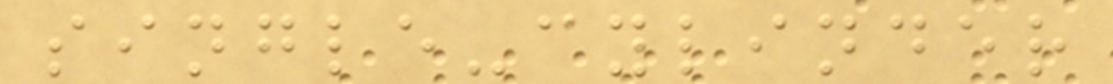single-cylinder
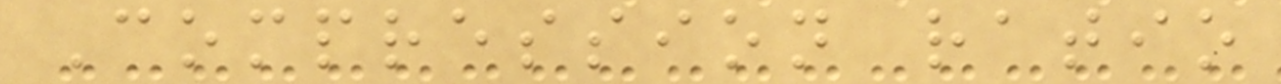Compression ratio
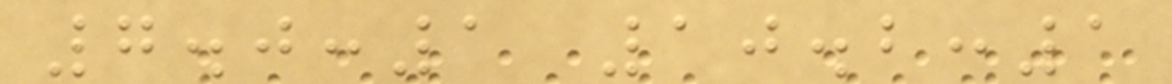7.0:1 10.2:1
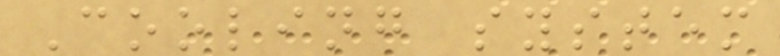Cooling system
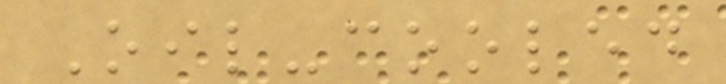Oil-cooled
